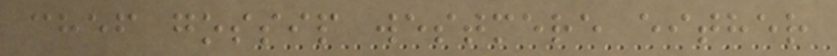chef gossip westmere either
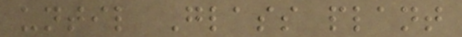until Glass plant
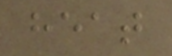heat
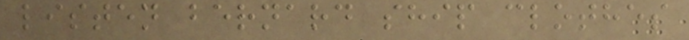listen bernard ship clothes
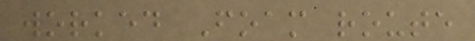worked Foam route
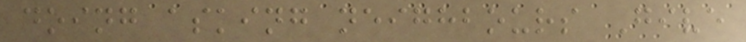doing asking neighbours Give
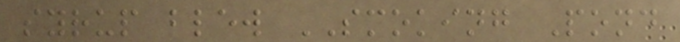syrup blew SMOKING Pond
